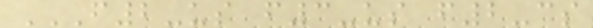F2-US F3-US F2-CS
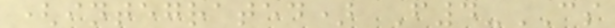(integrated) F4-CS
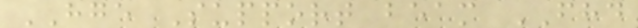HGE Support beam FHD
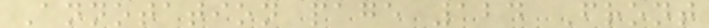Annotation page 124 Front
